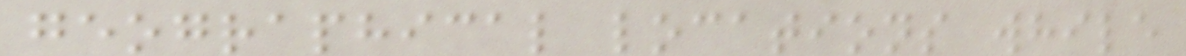geographical locations while
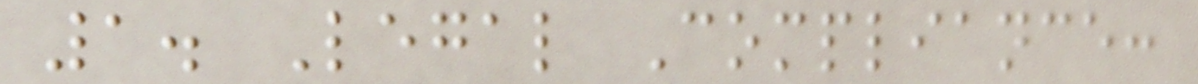1. Legal Compliance:
